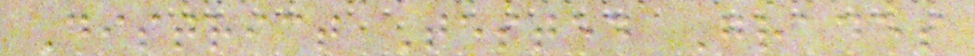District Tested Grades
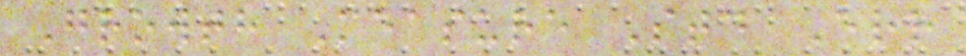Growth Measure Std Err
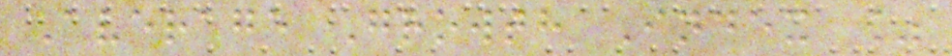Average Growth Index %
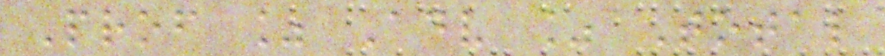Prof % Adv % Total
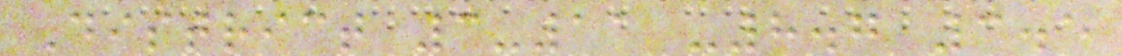District 3-11 -8.7 3.5
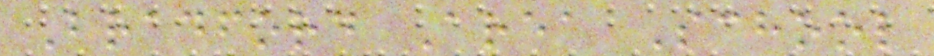Bradford Area School
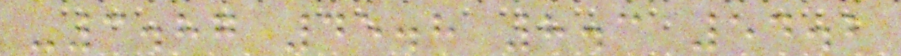-3.87 45.8 8.3 54.2
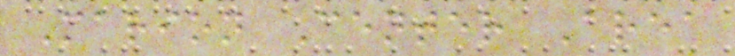Marion Center Area
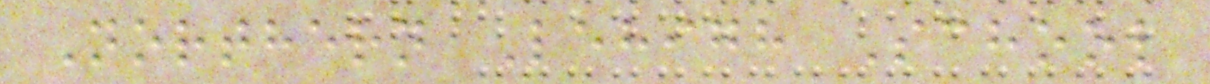Northern Lehigh School
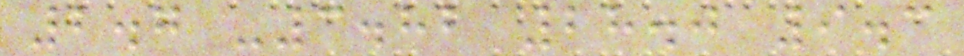2.7 -3.82 28.0 9.3
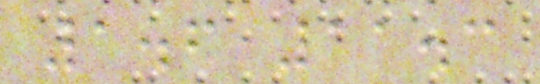1.6 11.3
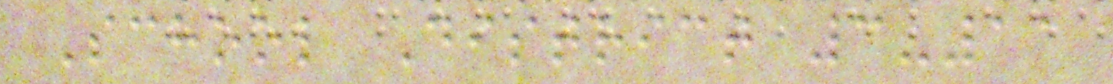School District 3-11
